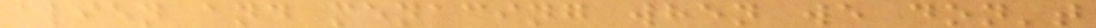alien and menacing when we don't
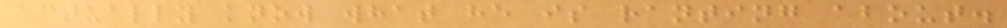actually know what he is ranting about.
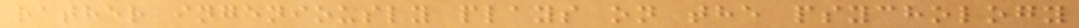rather ingeniously plays on the psychology
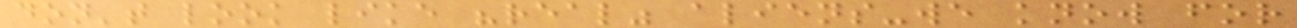don't look like "real" aliens-we know for
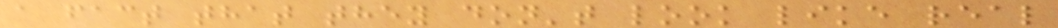a fact that they don't look like real
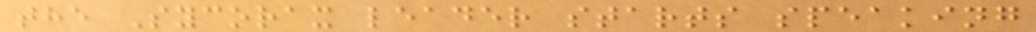the Sycorax leader starts speaking
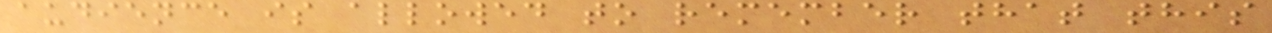audience is allowed to remember that this
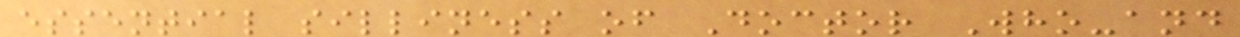essential silliness of Doctor Who-and
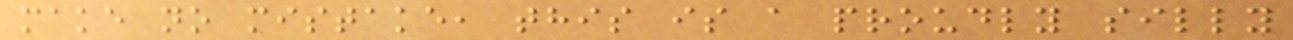make no mistake, this is a proudly silly
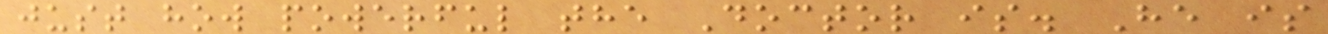just how powerful the Doctor is. He is
